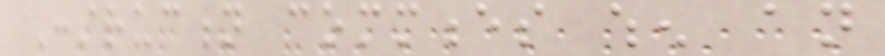Construction commences when an
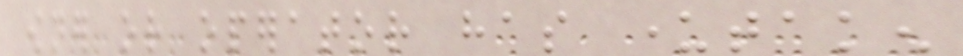owner or operator has undertaken
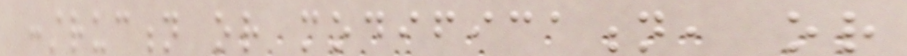construction or modification, or
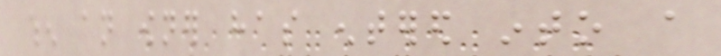when an owner has entered into a
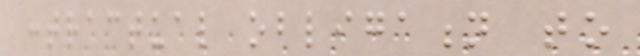contractual obligation to
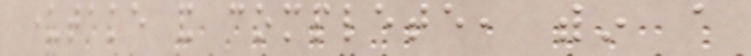undertake and complete, within a
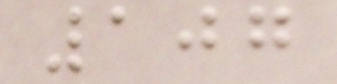107
